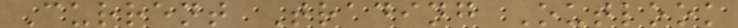Current Trading Outlook
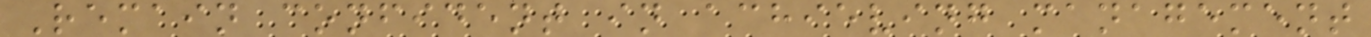Remain confident in achieving management
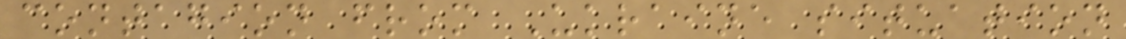contagion from Ukraine situation
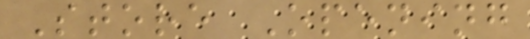Store Opening
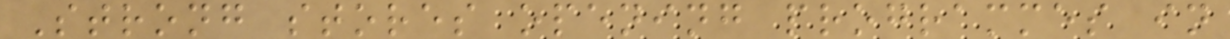Strong stores opening programmes in
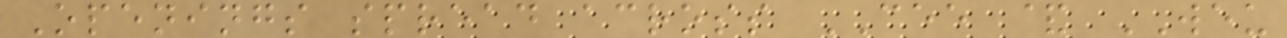Openings spread across CEE & WEU
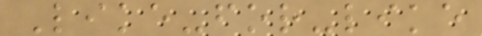Like-for-like
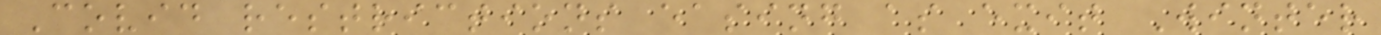Covid restrictions easing as exit Winter
